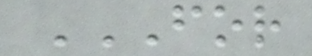FOR
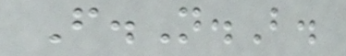F.N.B.
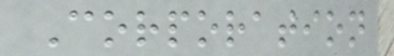Corporation
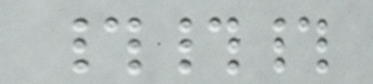###
